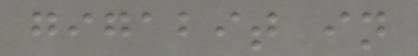gigabit in
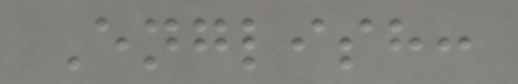English:
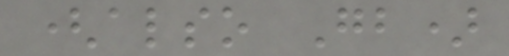(also Gb)
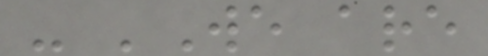- 'We are
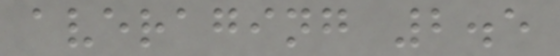averaging 2.5
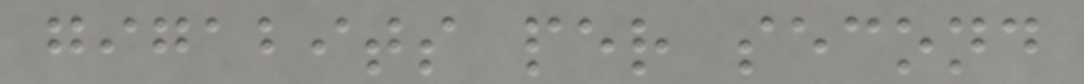gigabits per second
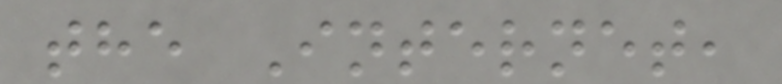the Internet,
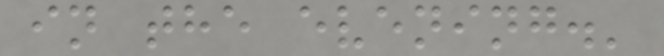in the evening.'
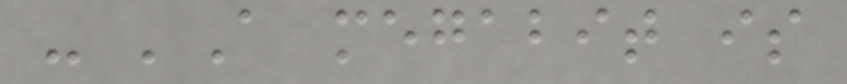- 'A megabit is
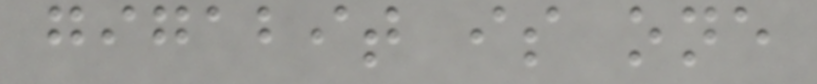gigabit is one
